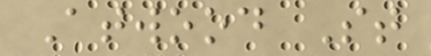Atwood St
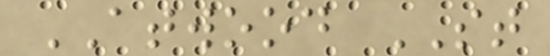ATWOOD ST
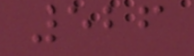526
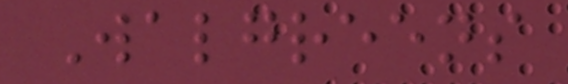Walgreens
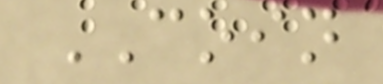COIN
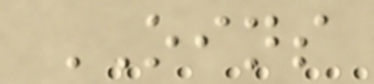OINS
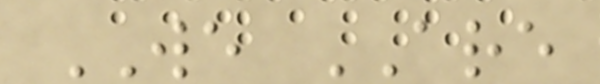WE ARE
